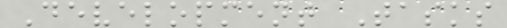Development Tasks
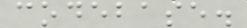codebase.
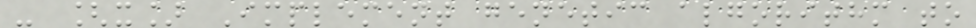- [x] Implement genetic algorithm to
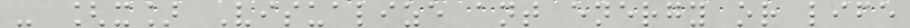- [x] Visualize ant energy or life
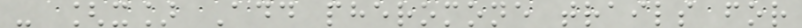- [x] Add pheromone trails for
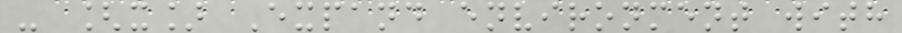- [x] Expand environment with
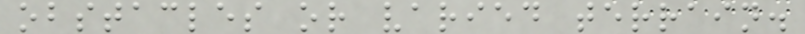obstacles or varied terrain.
